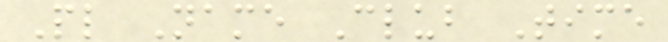Pl Name Club Time
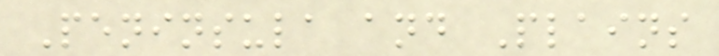Peninsula and Plains
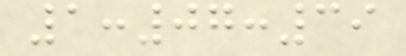1:07:39
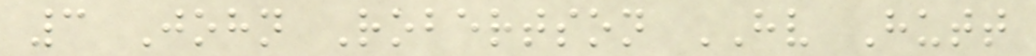3 John Robertson HV Hutt
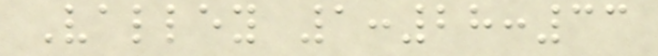Valley 1:28:33
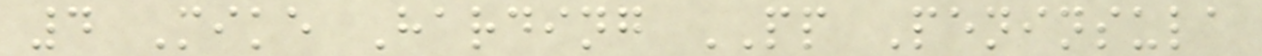4 Mike Harding PP Peninsula
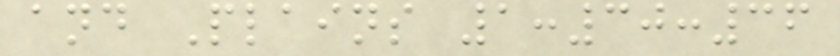and Plains 1:30:36
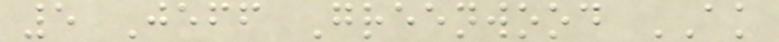5 Jeff Greenwood AK
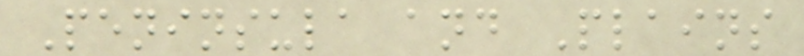Peninsula and Plains
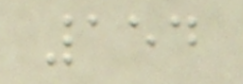154
